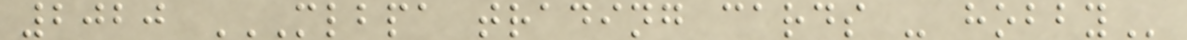2020 MLBPA TRADING CARDS - HOBBY
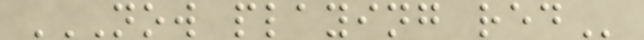NOW PLAYING RED
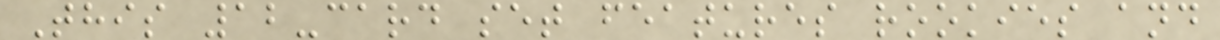This 12-card set features rookies and
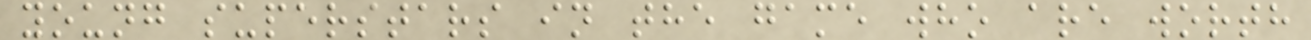young superstars in the game who are worth
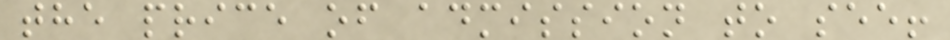the price of admission to see!
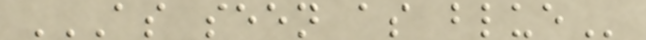AS SEEN AS BLUE
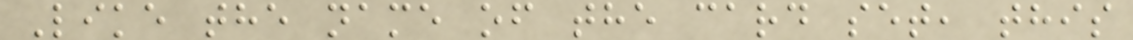Like the name of the card set, this
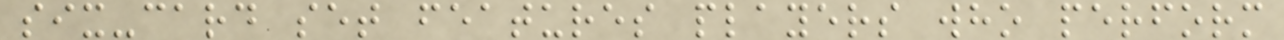six-card set features players who perform
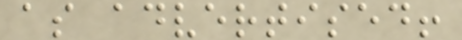as advertised!
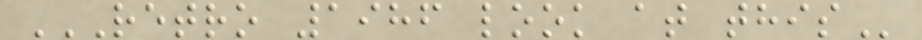RETRO 1986 LOOK AT THIS
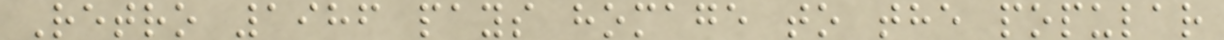Retro 1986 pays homage to the popular
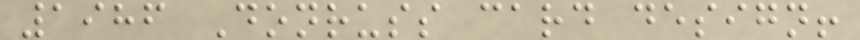1986 Donruss card design!
